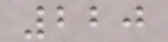220
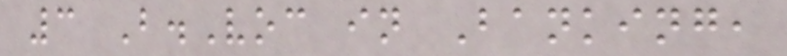3 B.Voc in Banking,
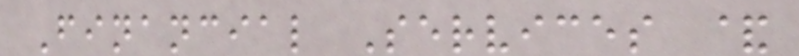Financial Services &
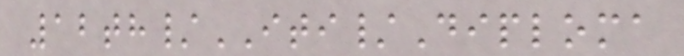12th/ITI/Diploma
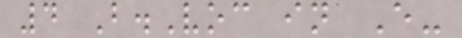4 B.Voc in E-
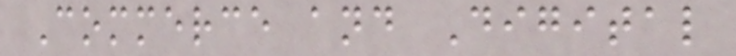Commerce and Digital
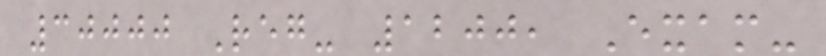30000 Reg- 1200, Exam-
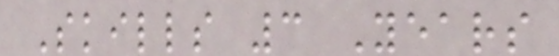Skills 3 Years
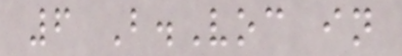6 B.Voc in
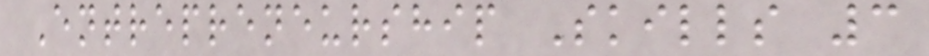Entrepreneurship Skills 3
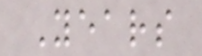Years
